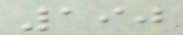190
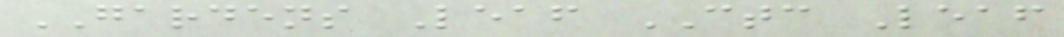GARDENS Leaf CTC Leaf
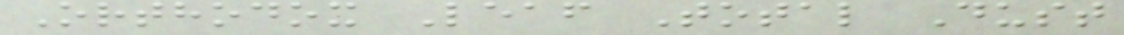Orthodox Leaf Total Dust
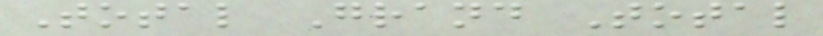Total Grand Total
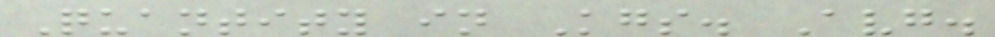Quantity in Kgs. Avg.
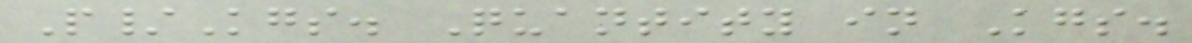P/Kgs. Quantity in Kgs.
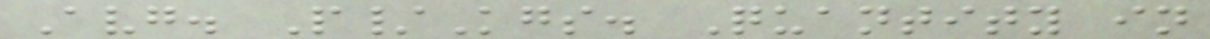Avg. P/Kgs. Quantity in
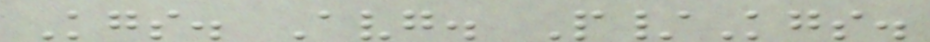Kgs. Avg. P/Kgs.
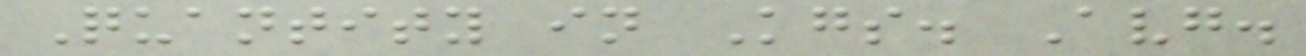Quantity in Kgs. Avg.
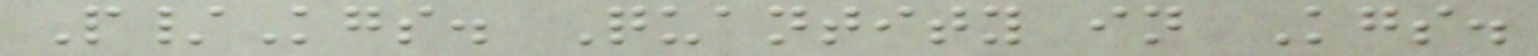P/Kgs. Quantity in Kgs.
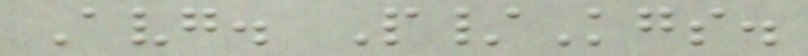Avg. P/Kgs.
